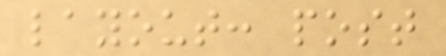layout: post
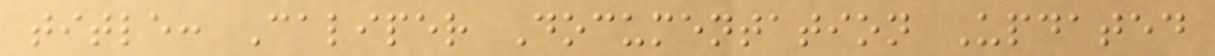title: Caliper Documentation Updated
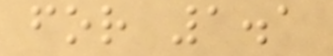for 1.1
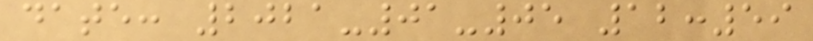date: 2021-01-05 12:59
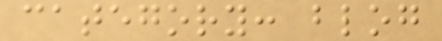category: blog
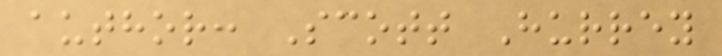author: Scott Hurrey
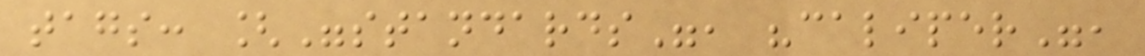tags: ["standards", "caliper",
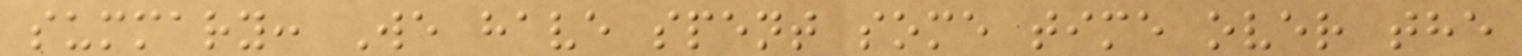summary: We have spent some time over the
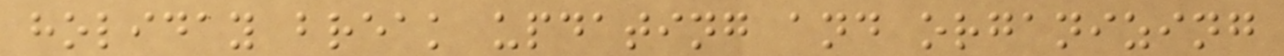holiday break updating and organizing
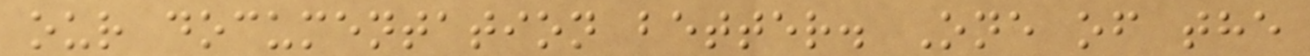our documentation better. One of the
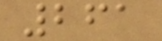261
